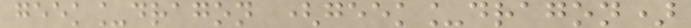geek_dragon (geek_dragon)
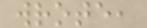wrote,
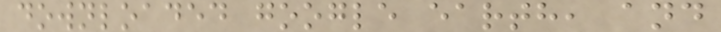downloaded google earth, and
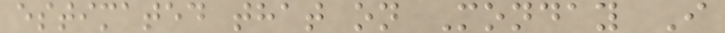estimated that on Monday I
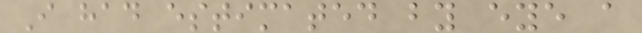I had estimated by eye a
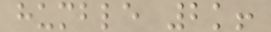humble 2k!
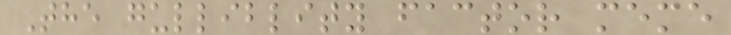The gulliblity factor meme
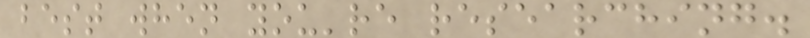best when you're researching.
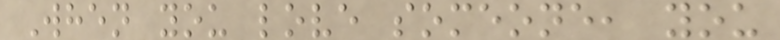When you love someone, you
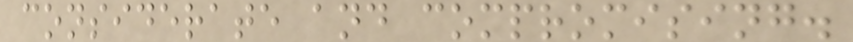considerate and compromising.
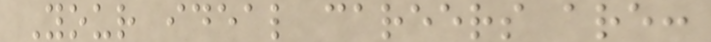Your ideal careers are:
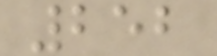252
